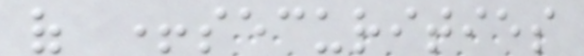of +securities
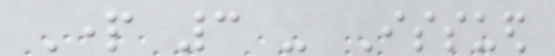Part 3 - Issued
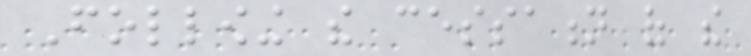Following the cessation of the
